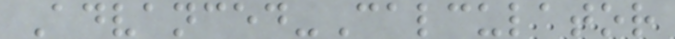Advanced-Calculator
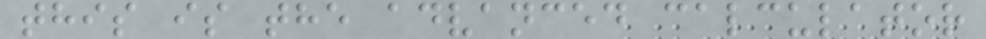this is the advanced calculator
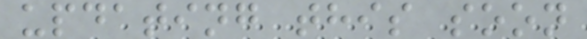updating this soon
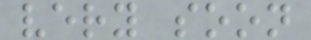very soon
